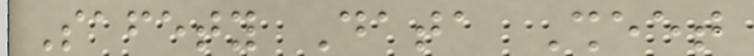Safety Data Sheet
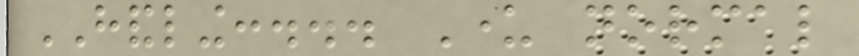HANDLING:... Under normal
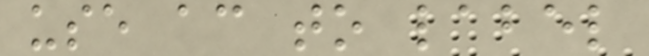use according to label
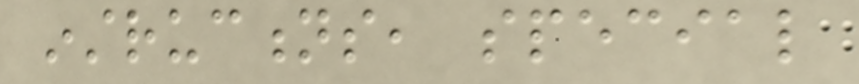instructions, special
